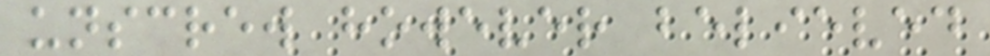unscrew however believed
